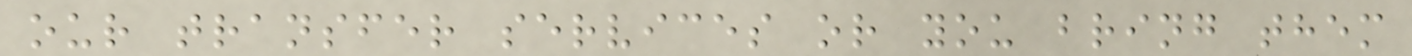our transfer services or you bring them
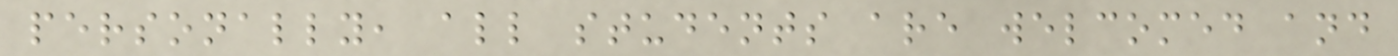personally, all students are welcomed and
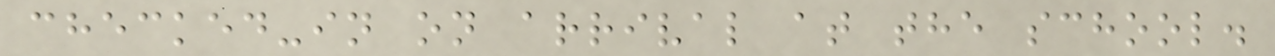checked-in on arrival at the school.
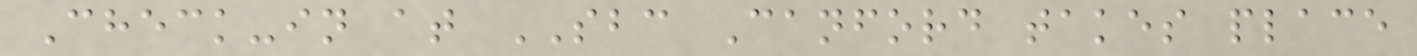Check-in at SBC Canford takes place
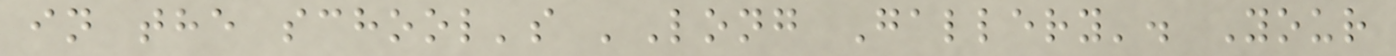in the school's 'Long Gallery'. Your
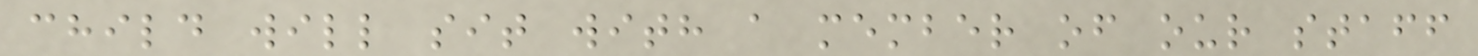child will sit with a member of our staff
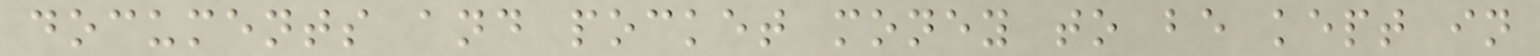documents and pocket money to be kept in
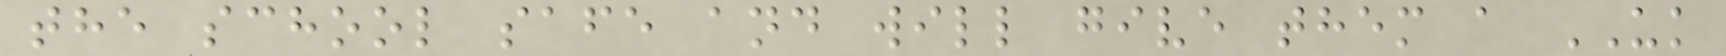the school safe and will give them a UK
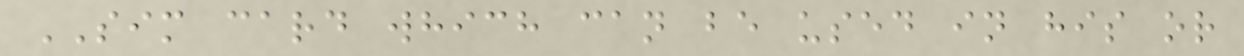SIM card which can be used in his or
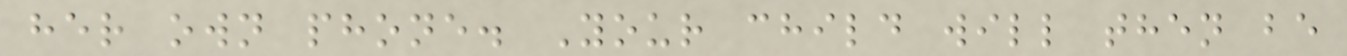her own phone. Your child will then be
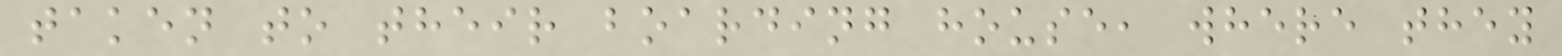taken to their boarding house, where they
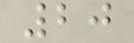20
